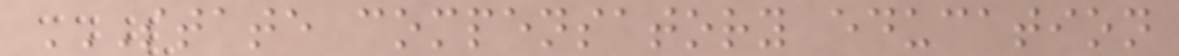STATE COMPENSATORY EDUCATION
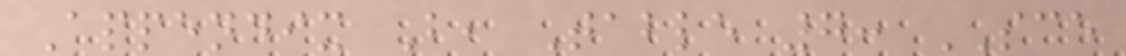Appendix B, Table 7: SCE
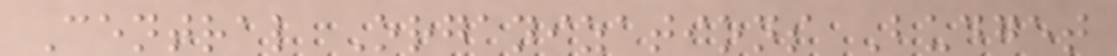Central Organizations Budget
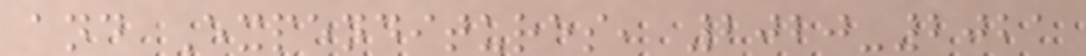and Expenditures, 2020-2021
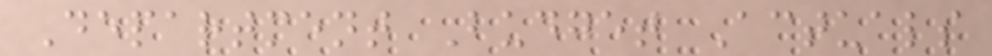Department Budget Actuals
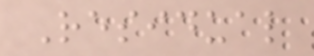Residual
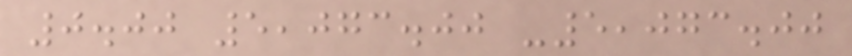0.00 5,073.00 -5,073.00
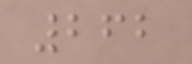262
